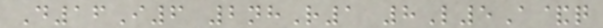D16I6 2nhR1 8L5A&q
